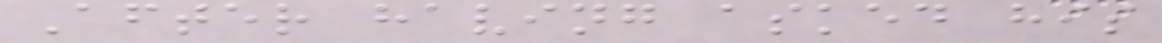After having asked his
